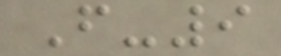F-9
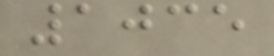1035
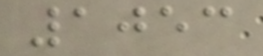1053
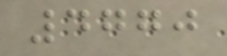4770
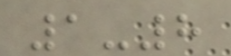1-8
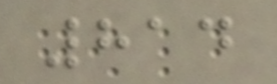814
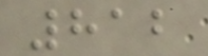812
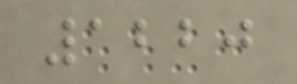1220
